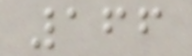166
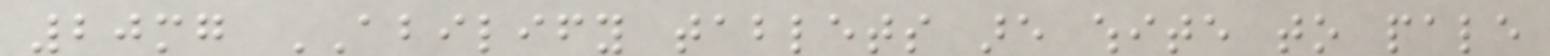20mg ABILIFY tablets are white to pale
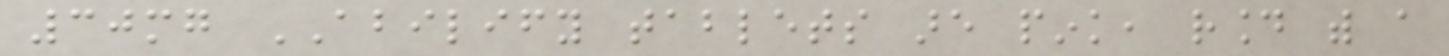30mg ABILIFY tablets are pink, round with a
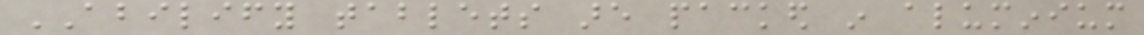ABILIFY tablets are packed in aluminium
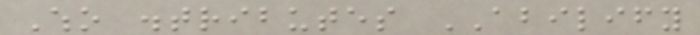Who distributes ABILIFY
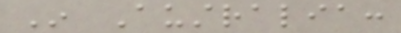In Australia:
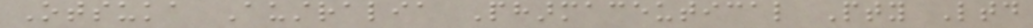Otsuka Australia Pharmaceutical Pty Ltd
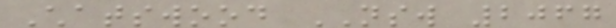Chatswood NSW 2067
